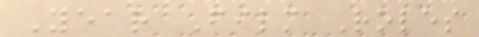Year Film Roles
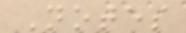Notes
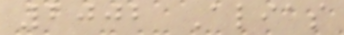2002 Alias
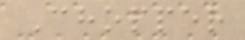Chopper
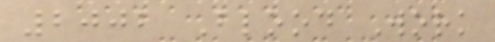2002 Blood Work
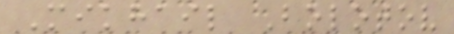Mikhail Bolotov
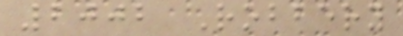2002 Robbery
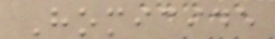Homicide
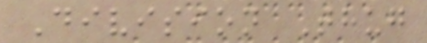Division Thug
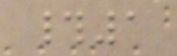#1
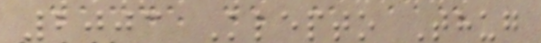2003 Klepto Thug
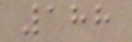188
